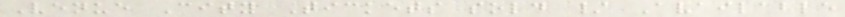Venue City Tickets sold / Available
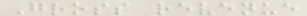Gross revenue
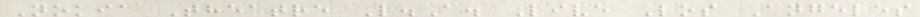Nokia Theatre L.A. Live Los Angeles
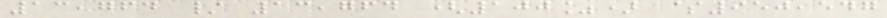13,764 / 13,764 (100%) $950,547
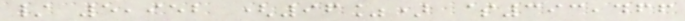/ 5,952 (96%) $393,466
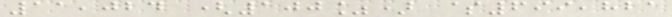11,024 (100%) $699,821
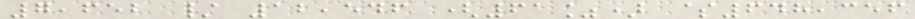7,652 / 12,546 (61%) $648,356
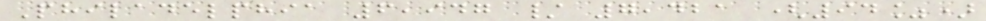Philadelphia 6,947 / 7,421 (94%)
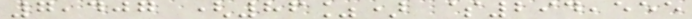7,407 (86%) $294,555
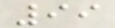99
